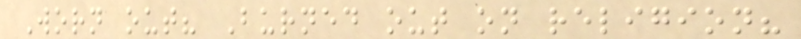Worn out? Burned out on religion?
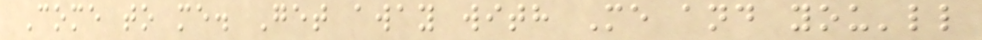Come to me. Get away with Me and you'll
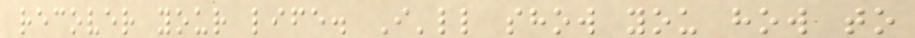recover your life. I'll show you how to
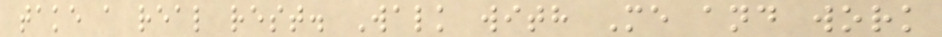take a real rest. Walk with Me and work
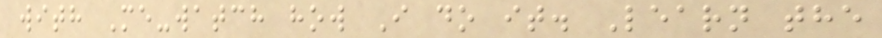with Me-watch how I do it. Learn the
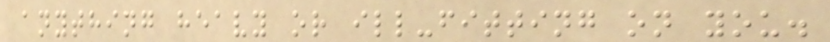anything heavy or ill-fitting on you.
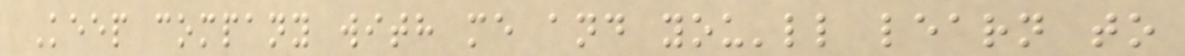Keep company with me and you'll learn to
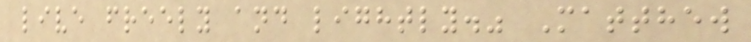live freely and lightly." Matthew
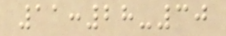11:28-30
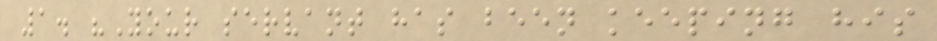1. "Your servant has been keeping his
